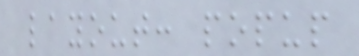layout: popup
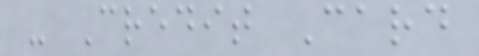- Credit Card
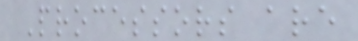Processors are
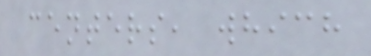centers, which
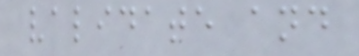validate and
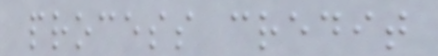process credit
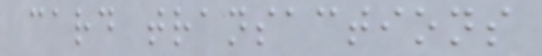card transactions
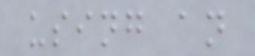using an
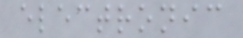electronic
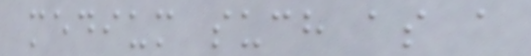medium such as a
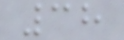38
